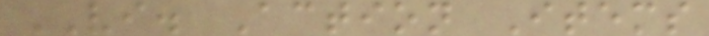VI. Action Items
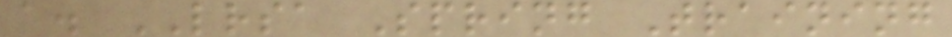a. LRSA Spring Training
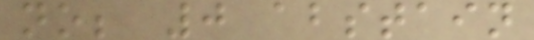no; 0 abstain
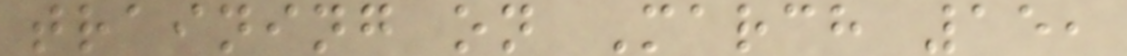training on March 15,
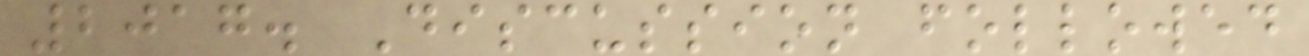2017. Discussion followed
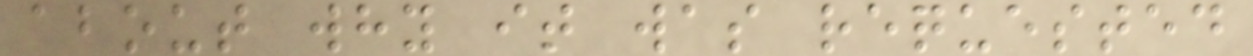about why it was requested
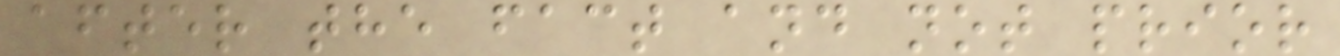after the fact and not prior
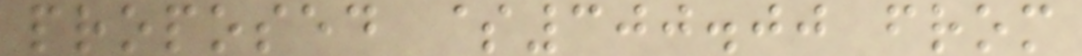proposed $300.00 from
